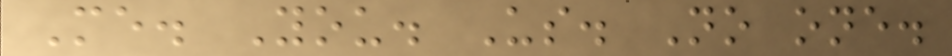Me. You. Us. No one.
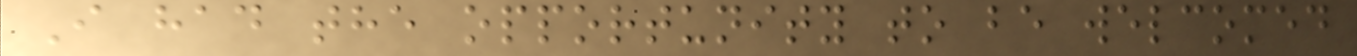I had the opportunity to be welcomed
